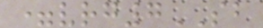=vrg7SB
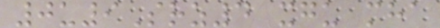0u9Srz4 xgu mha
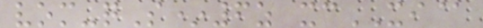vom-qS*6z xcXI@
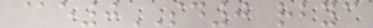@e0SD0 rbyc
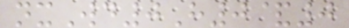nxWd0H0&0
